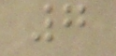7
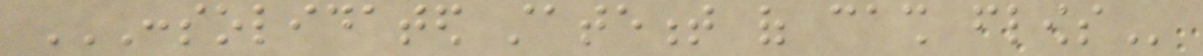CONSOLIDATED STATEMENT OF CASH FLOWS
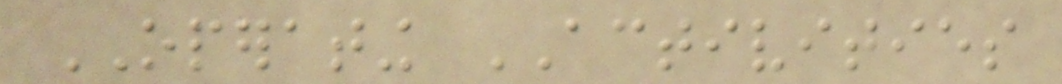OPERATING ACTIVITIES
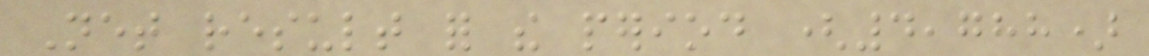Net result for the period (4,788)
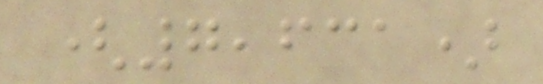(7,631)
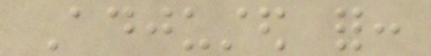Adjusted for:
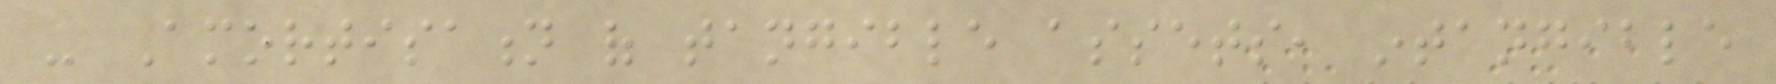- Amortisation of tangible assets, intangible
